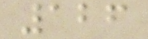126
